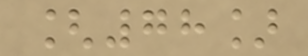[78]
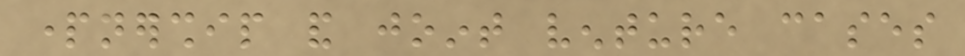partnership and joint venture cases
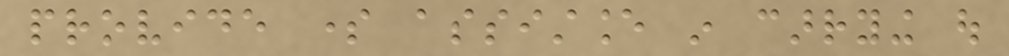provide some assistance in carrying out
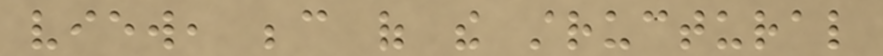view, because of the structural
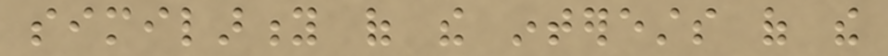similarity of the interests of the
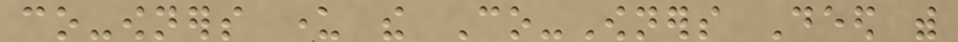co-owners under the Co-Owners Deed with
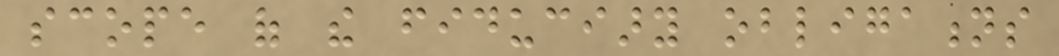scope of the fiduciary obligations
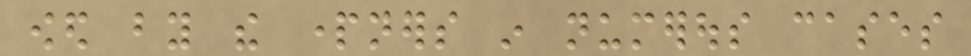owed by the partners in numerous cases
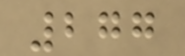277
